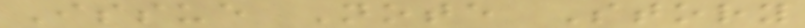Issue Note Story
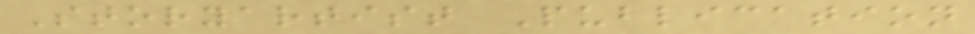Storyartist Publication
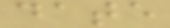date
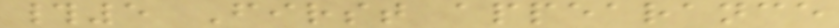#5 First appearance
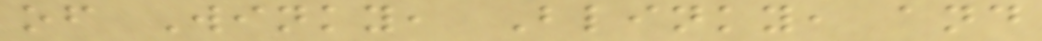of Winky, Blinky, and
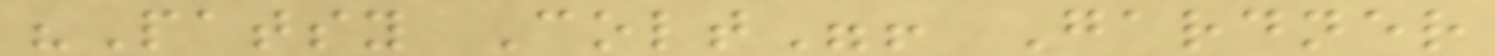"Patsy Colt"! Gardner
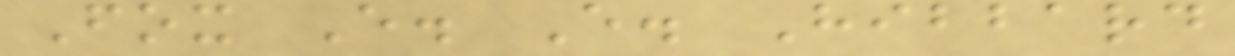Fox E. E. Hibbard
